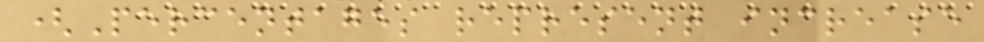(Percentages represent increase
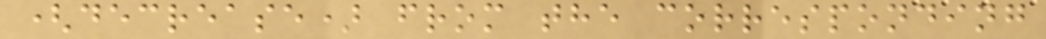(decrease) from the corresponding
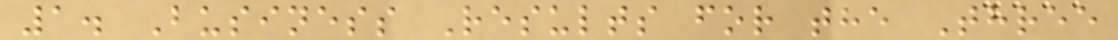1. Business Results for the Three
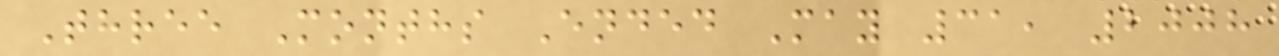Three Months Ended May 31, 2008
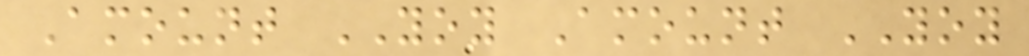Amount YOY Amount YOY
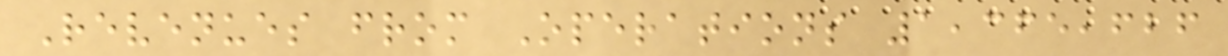Revenues from Operations 1,365,626
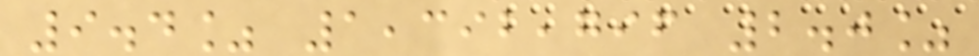9.4% 1,392,796 2.0%
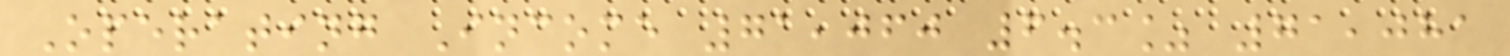Operating Income 71,060 6.3% 71,081
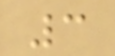3
